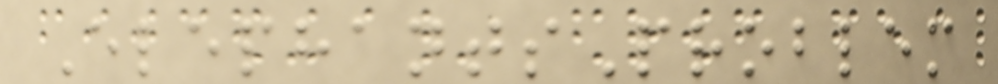ElephantsProblem
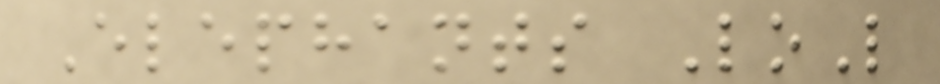Elephants LoL
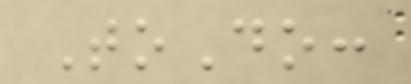ToDo:
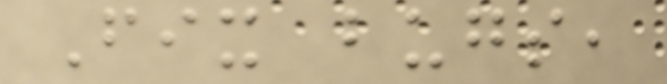Fix bugs,
